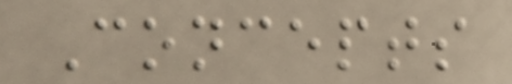Concepts
